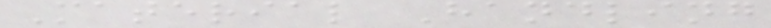Material Handling
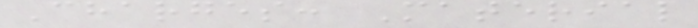Charges: Material
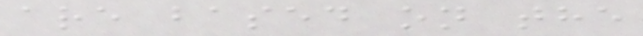are based on the
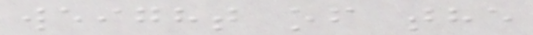weight of the
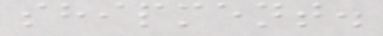shipment.
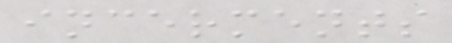incerments
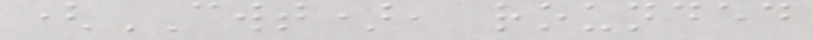(CWT), rounded
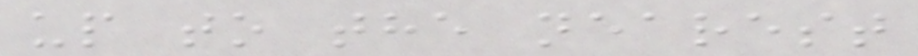up to the nearest
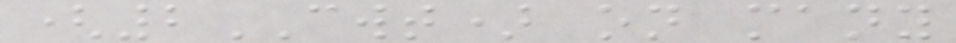(2CWT) on many
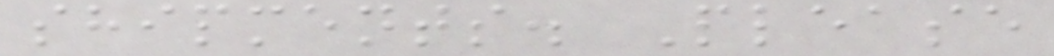shipments. Please
